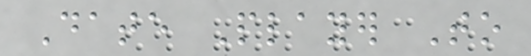Date Player To
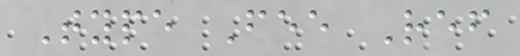Type Fee Ref
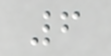6
